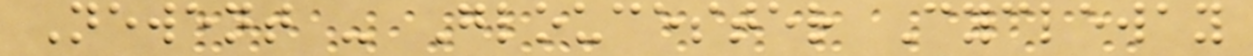Newent - Gloucester Cycleway
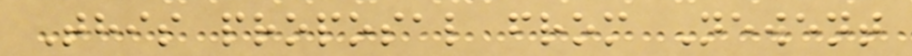This proposal from Newent
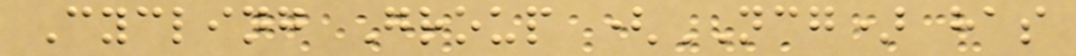Cycling Group (NCG) has
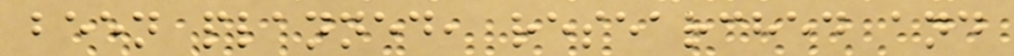been planned, researched and
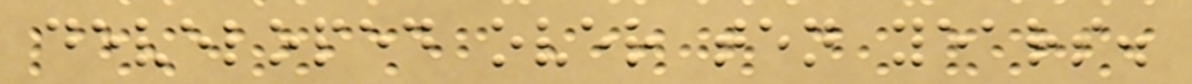developed over ten years.
